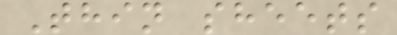Thin sheets
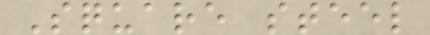Square steel
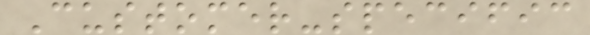Customer-specific
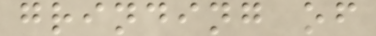grinding of
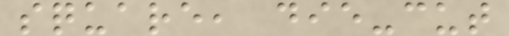square, die-cut
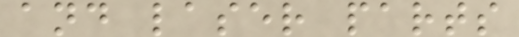and laser parts
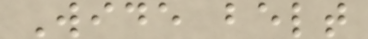Wide belt
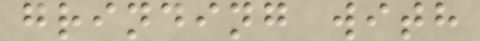grinding with
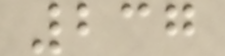237
